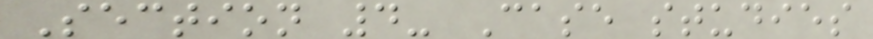Section 4- Case studies
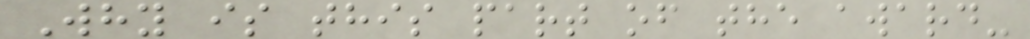Why is this part of the award-
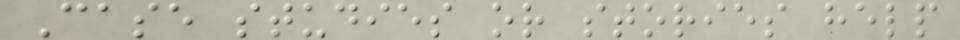Case studies or stories help
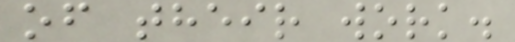of their work.
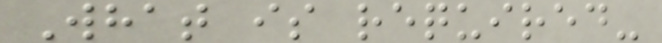What is required-
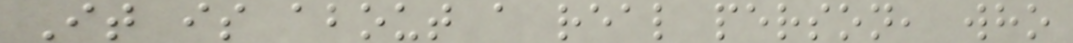It is about a real person, who
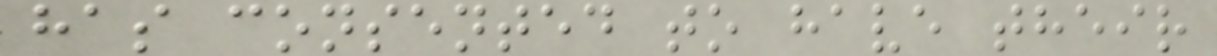has consented to have their
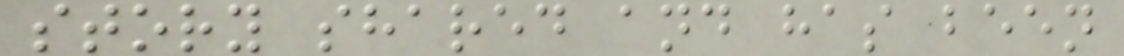story shared and has been
